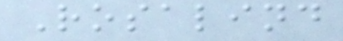Rosalind
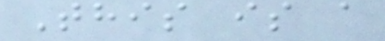This is a
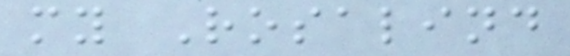my Rosalind
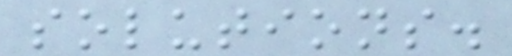solutions.
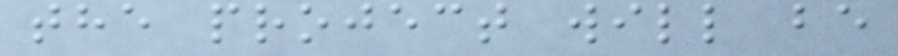the project will be
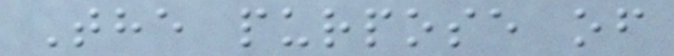The purpose of
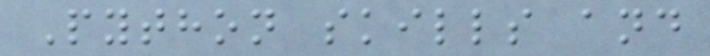Python skills and
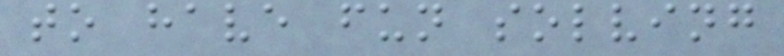to have fun solving
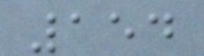154
